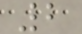2
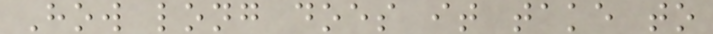How long does it take to
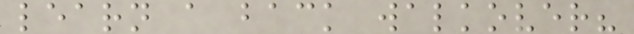learn a back walkover?
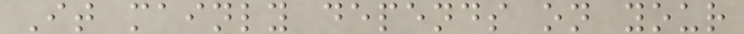It mainly depends on your
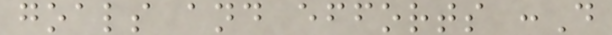goals and efforts :D
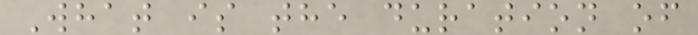What is the duration of
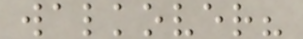walkover?
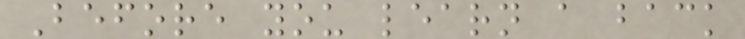Before you learn a back
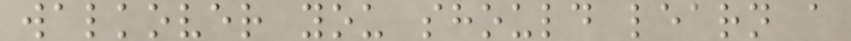walkover you should learn a
